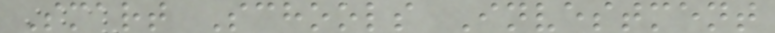Smart Schools Investment
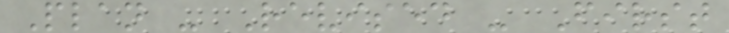Plan - Revised - First
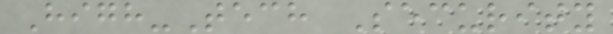High-Tech Security
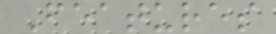Features
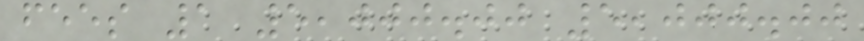fees 1 5,000.00 5,000.00
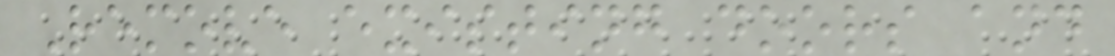Remove existing doors and
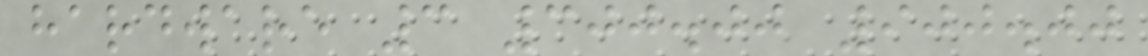hardware 3 300.00 900.00
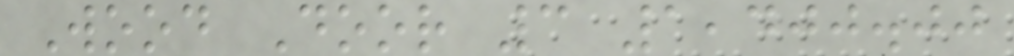Wood Door 3 1,400.00
